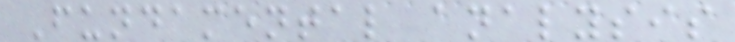Fundamental analysis
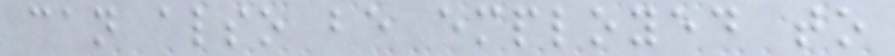can also be employed to
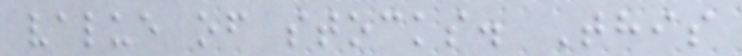value of stocks. This
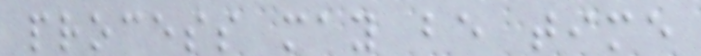process may be time
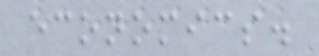economics.
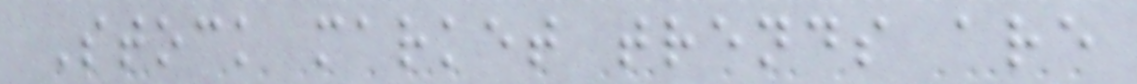Stock market trends are
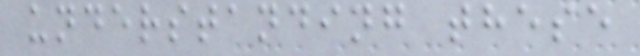understanding these
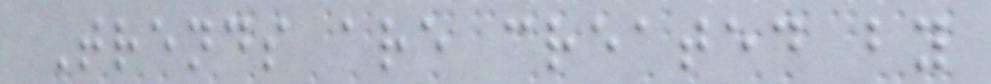Trends are created by
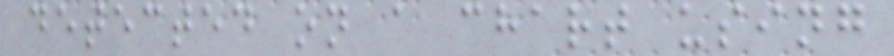detected on a chart using
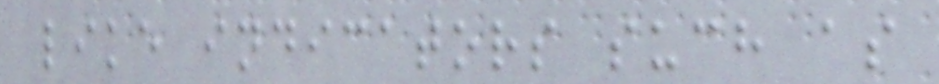like indicators such as
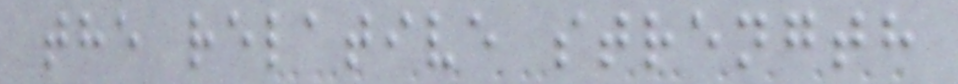the relative strength
